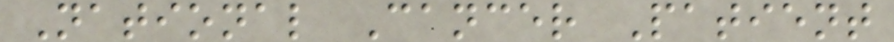National Cancer Patient
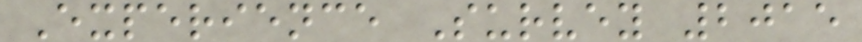Experience Survey 2015
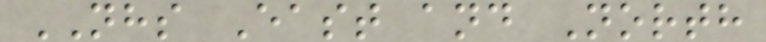NHS East and North
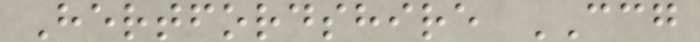Hertfordshire CCG
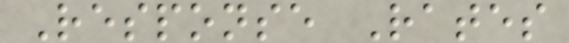Response Rates
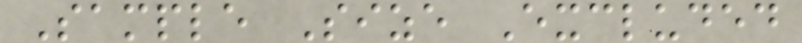Sample Size Excluded
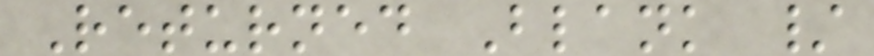Returned Blank /
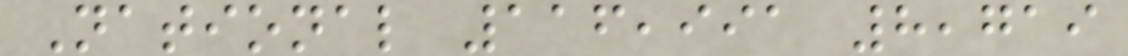National 116,991 8,719
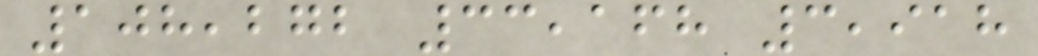108,272 33,168 3,918
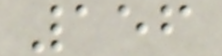156
